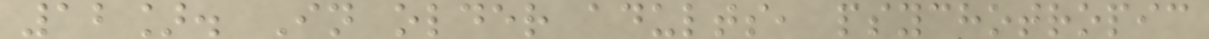12]. In older adults, psychotropic
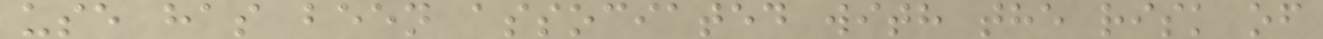use has been associated with the risk of
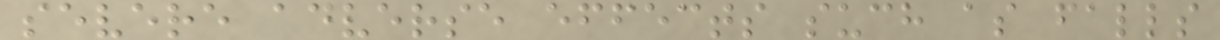severe adverse effects such as falls
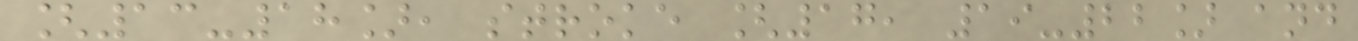[13-18], stroke [17, 19-22] and
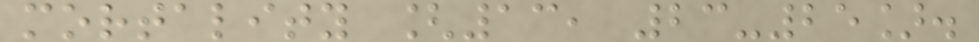mortality [13, 23-25].
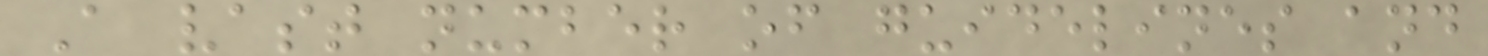A vast number of guidelines and
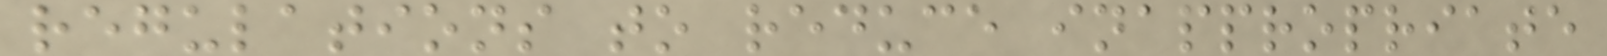regulations to reduce inappropriate
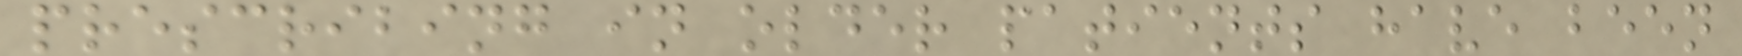prescribing in older patients have been
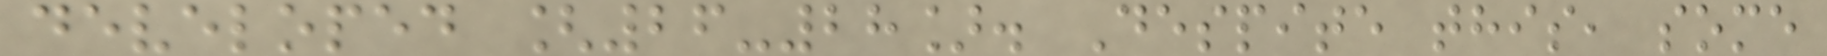developed [26-28]. Despite this, some
